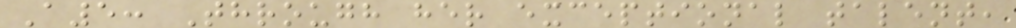A5: Through her exceptional talent,
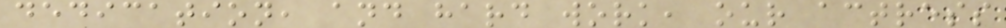dedication, and hard work, our actress
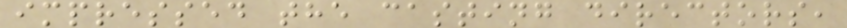impressed the casting directors,
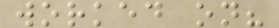worked on?
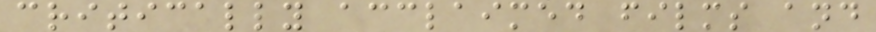critically acclaimed films and
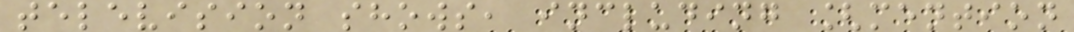television shows, including [mention
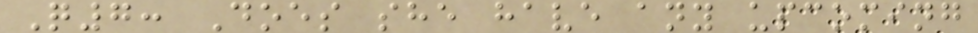Q7: Does she have any upcoming
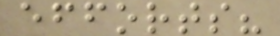efforts?
